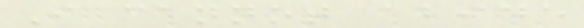I cannot abide
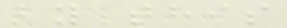by this
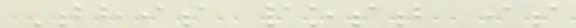This post is
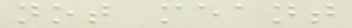not meant
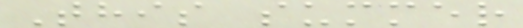This summer
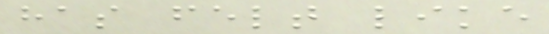has felt like
